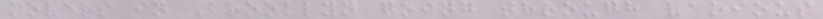movers in Brooklyn going through various
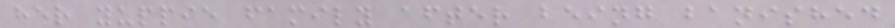her yuppie family after being banished
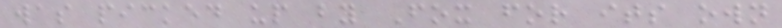was picked up by Fox for its own
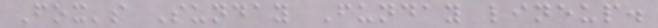Fox's Sunday Funday lineup.
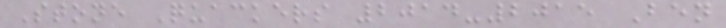Stone Quackers 2014-2015 Ben
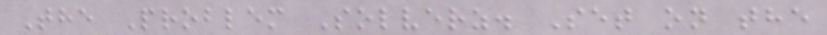The Problem Solverz. Set on the
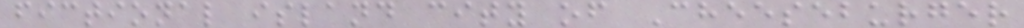fictional island city of Cheeseburger
